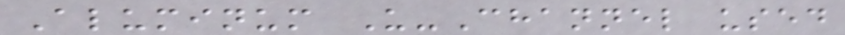Aluminum U-Channel used
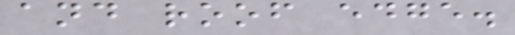and roof edge.
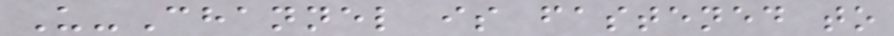U-Channel is fastened to
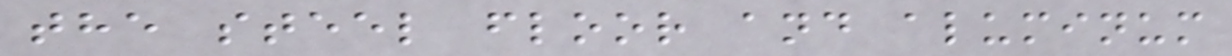the steel floor and aluminum
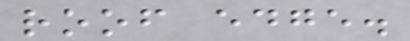roof edge.
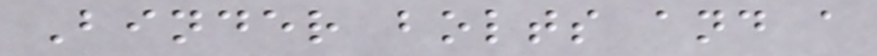Binder bolts and a
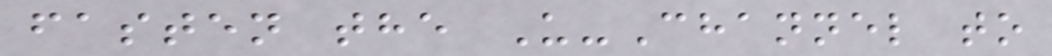fasten the U-Channel to
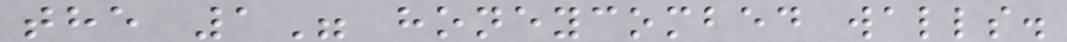the 1" honeycombed walls.
